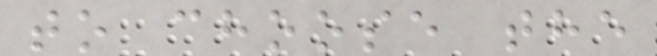to choose the
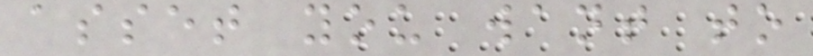asset you want to
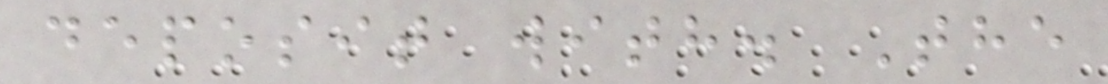deposit with. The
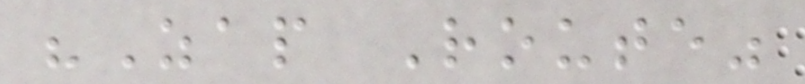"Zap Route"
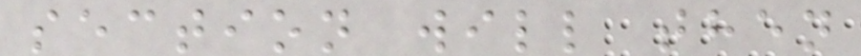section will then
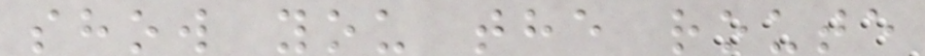show you the route
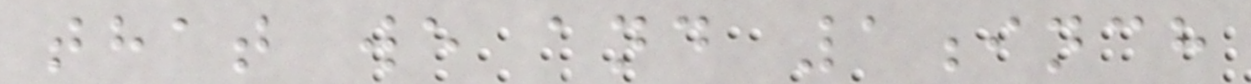that we and 1inch
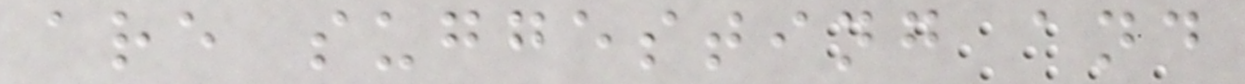are suggesting and
